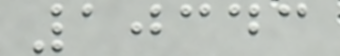10343
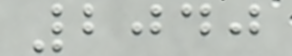2040
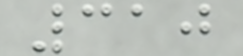310
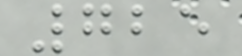725
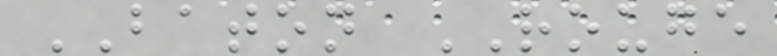BATON ROUGE
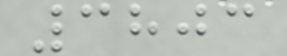3803
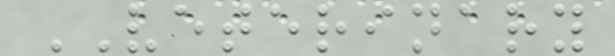VETERINARY
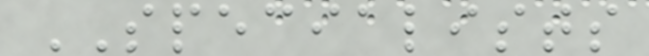SPECIALISTS
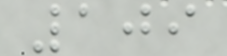109
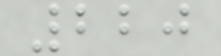220
